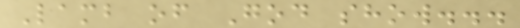Lamb of God show...
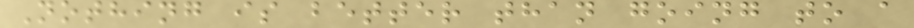Nothing is better than going to a
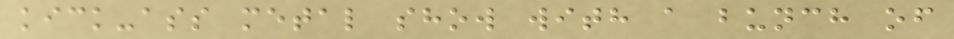kick-ass metal show with a bunch of
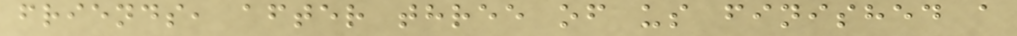friends, after three of us finished a
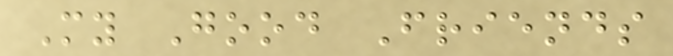My Good Friends
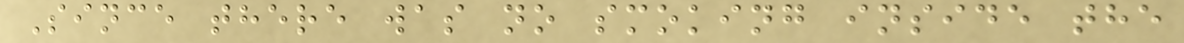Since there was no smoking inside the
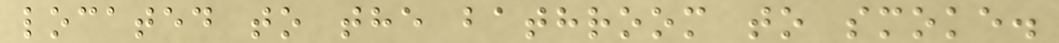located to the bathroom to smoke.
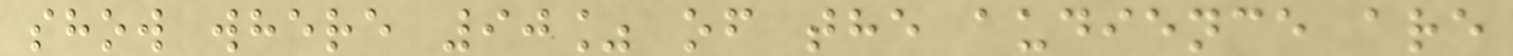show where 90% of the audience are
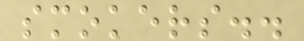smokers..
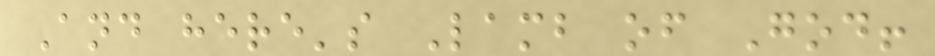And here's Lamb of God!
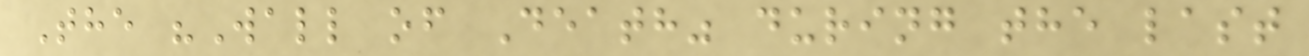The "Wall of Death" during the last
